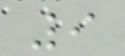9
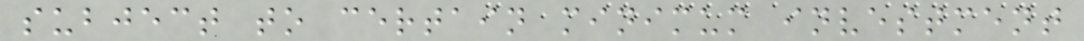subject to certain minimum investment
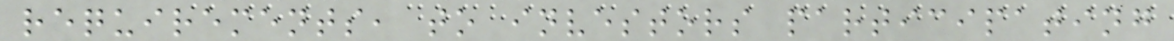requirements, to investors participating
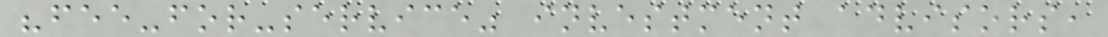"fee-for-service" investment advisors,
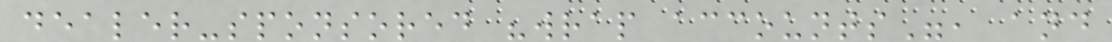dealer-sponsored "wrap accounts", and
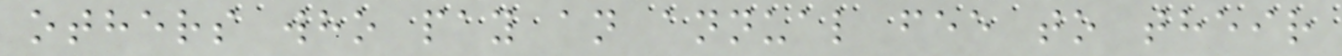others who pay an annual fee to their
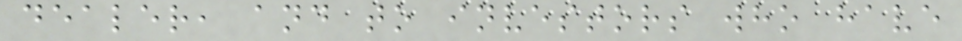dealer, and to investors who have
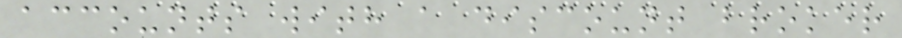accounts with a discount broker
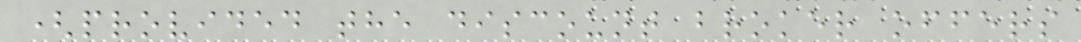(provided the discount broker offers
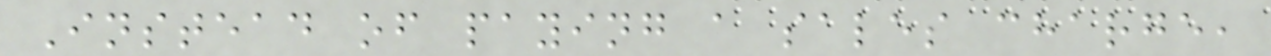Instead of paying a sales charge,
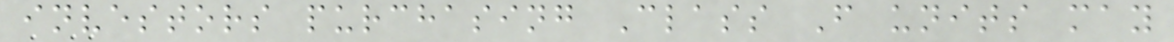investors purchasing Class F units may
